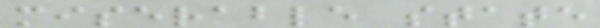miserable state
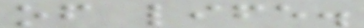of life.
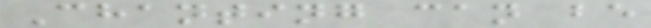Chanting can be
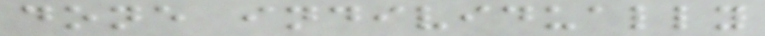done individually
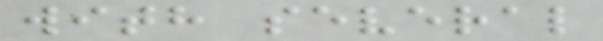with several
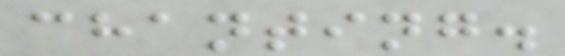chanting.
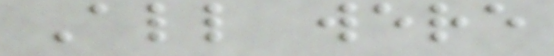All were
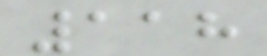118
